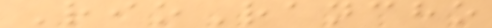RioRancho
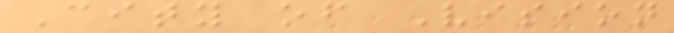City of Vision
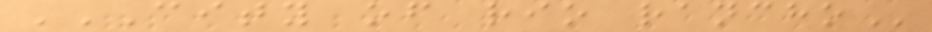CITY OF RIO RANCHO
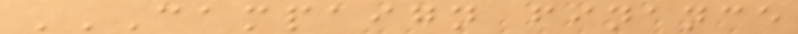CAMPAIGN FINANCE
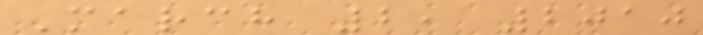March 2, 2010
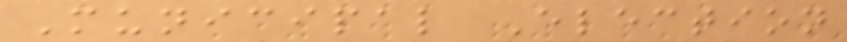Municipal Election
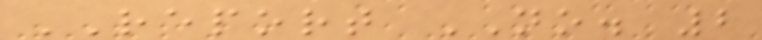REPORT NO. 2
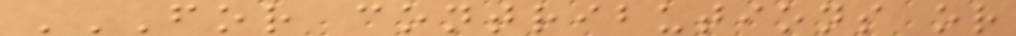FOR CONTRIBUTIONS OR
